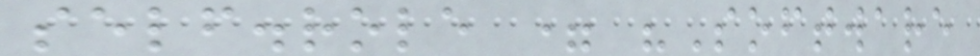self.role = "Software
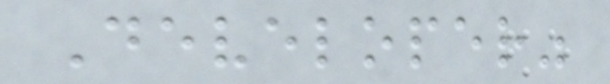Developer"
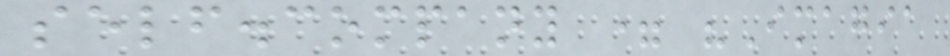self.company = "Imagia
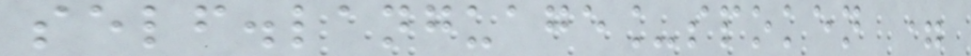self.language_spoken =
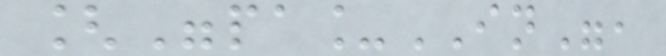["pa_IN",
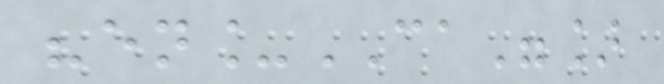"en_CA"]
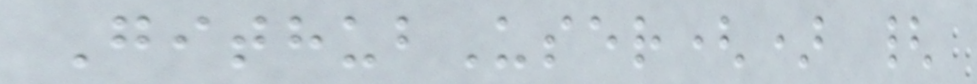GithubUser() {
